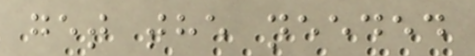get the needed
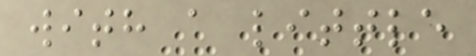with a little
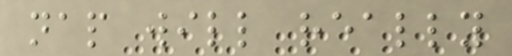nap will really
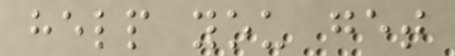help you get
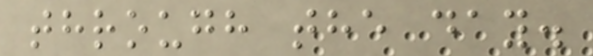through the day.
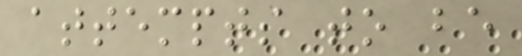attempts to be
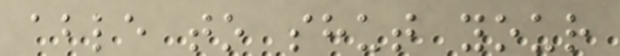able to shut your
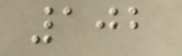102
